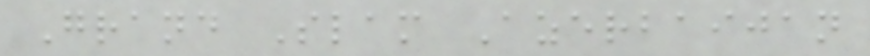Grand Slam Azerbaijan
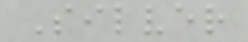Silver
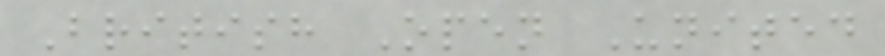British Open United
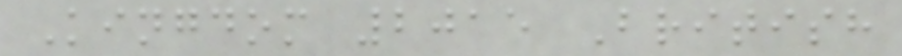Kingdom 2015 British
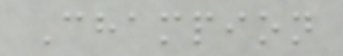Champion
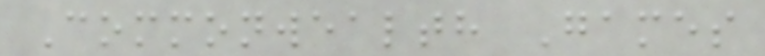Commonwealth Games
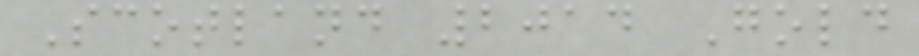Scotland 2014 Gold
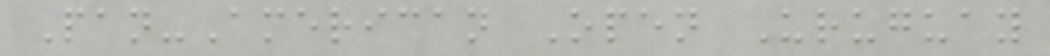Pan-American Open Uruguay
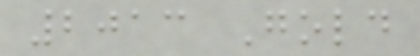2013 Gold
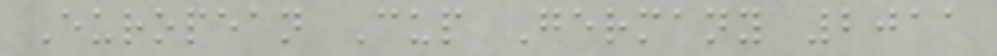European Cup Germany 2011
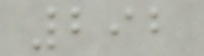292
